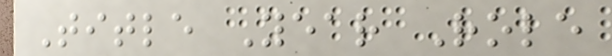Title Year Role
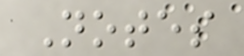Notes
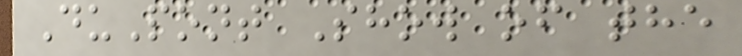DuPont Show of the
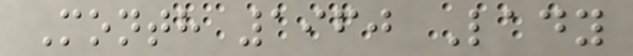Month 1960 Lady
